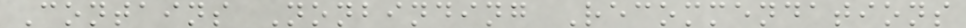Contains Nonbinding Recommendations
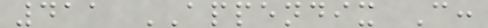411 APPENDIX C:
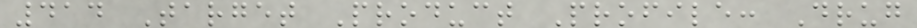414 Target Product Profile: Drug
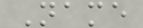Name
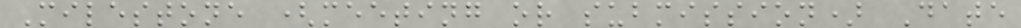Milestone (meeting or submission) Date
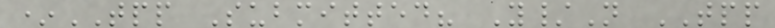*TPP Submitted? Y/N TPP
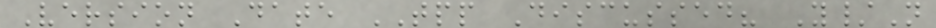Version Date TPP Discussed? Y/N
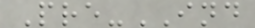Pre-IND
